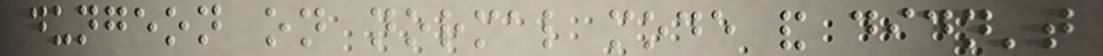dungeon on normal mode and didn't
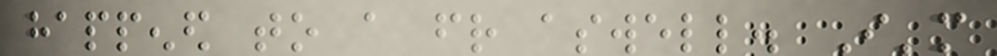happened to a friend aswell. I'm
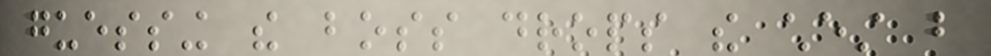guessing the boss drops the chest but
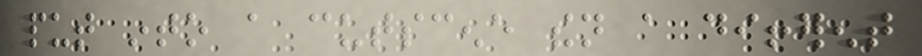put into a cutscene then a different
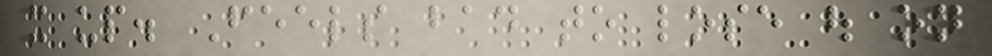it up. Feels bad to lose out on
